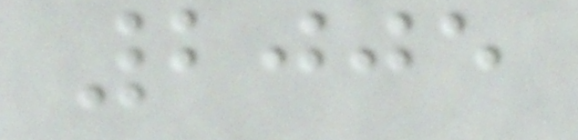2005
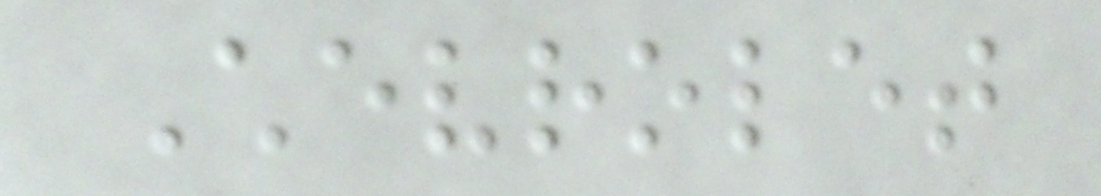Chevrolet
